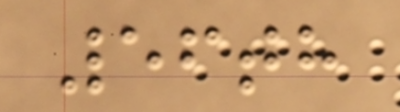56th
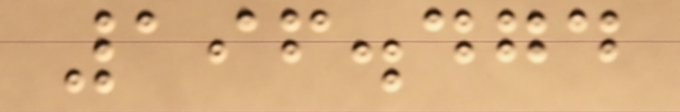196.474
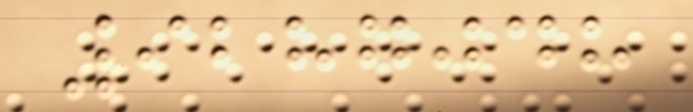9287048
